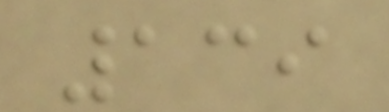139
